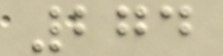274
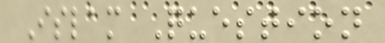Islam Question
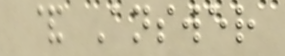& Answer
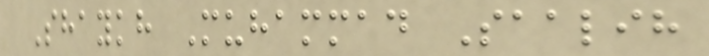Shaykh Muhammad Saalih
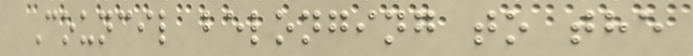Council belonging to the
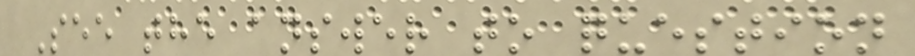See the answer to question
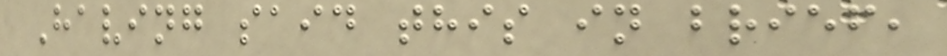Having said this in brief,
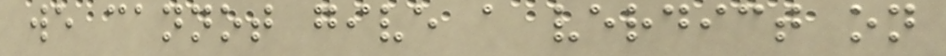we cannot give a verdict on
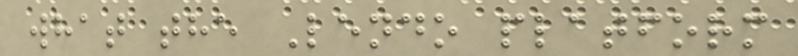what the Lendo platform
